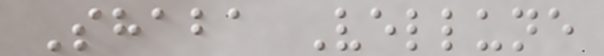Shaba Vellune
